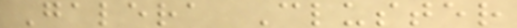Galera Cluster
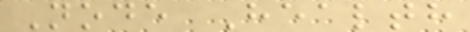Node Health
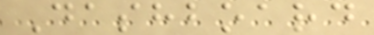Dashboard
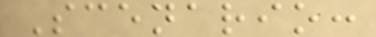Scenario:
